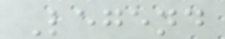Legend
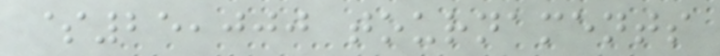$25,000 tournaments
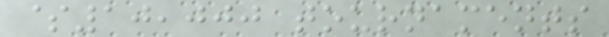$10,000 tournaments
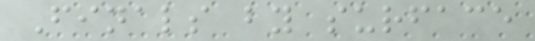Finals by surface
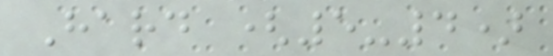Hard (5-4)
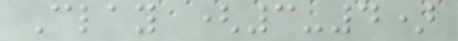Clay (3-4)
